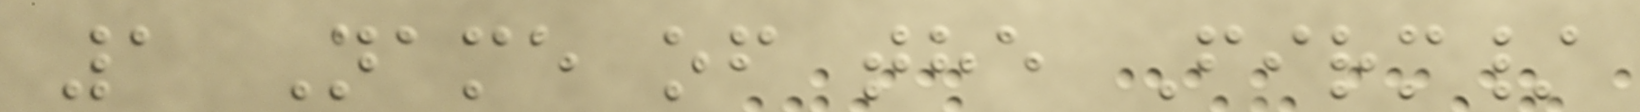1 Name of the Firm/
